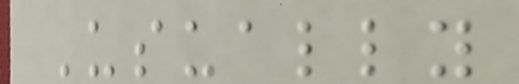Usually
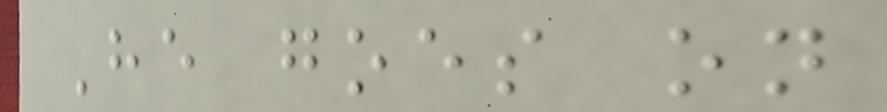He goes on
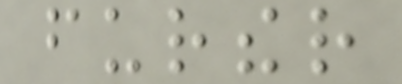further
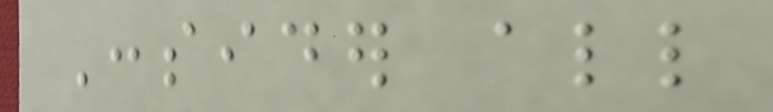Consider all
